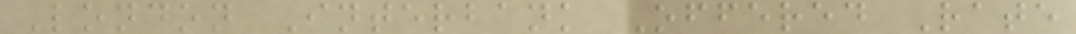London Interbank Offered Rate
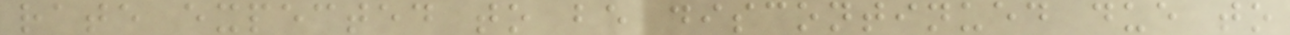rate expected to be discontinued due to
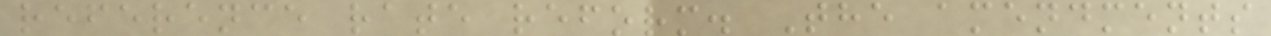reference rate reform. The amendments
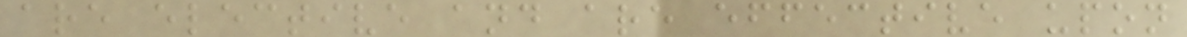are elective and are effective upon
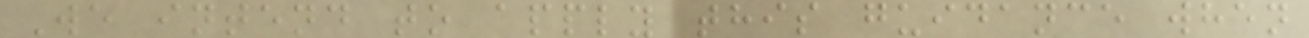We intend to apply this guidance when
